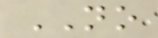NO
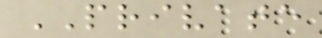PRIVATE
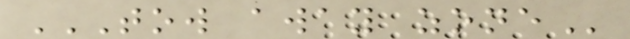TOW AWAY ZONE
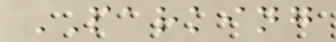PARKING
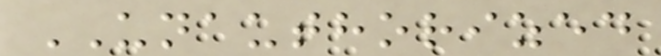UNAUTHORIZED
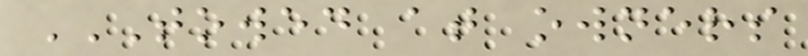TOWED AT OWNERS
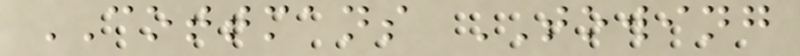COTTMANS TOWING
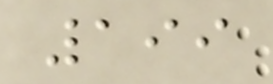199
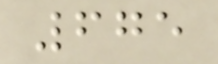675
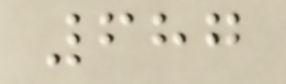687
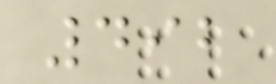492
